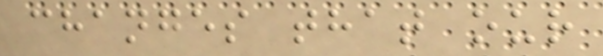changes that our
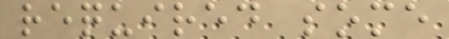required some
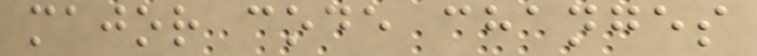major code changes
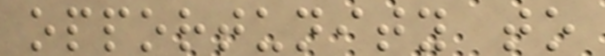opportunity to
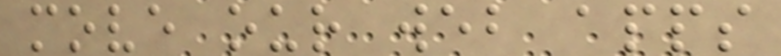move our web apps
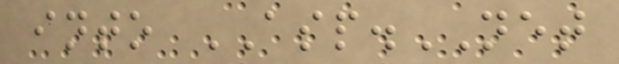into ASP.NET
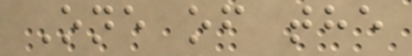One of the
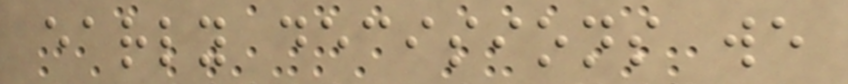early decisions we
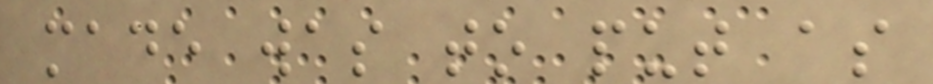made was to put as
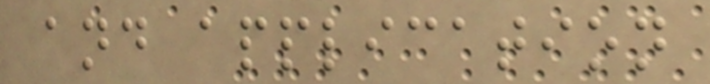and application
